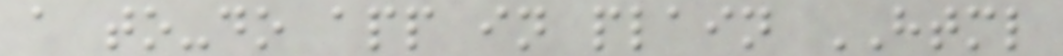a to-do app in plain HTML
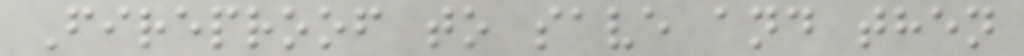Fireproof to save and then
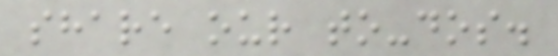share our to-dos.
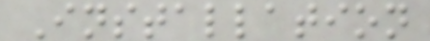Installation
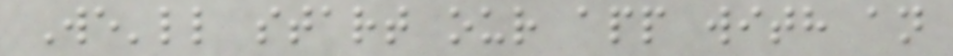We'll start our app with an
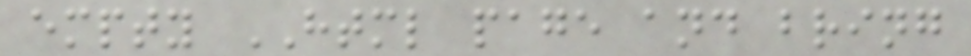empty HTML page and bring
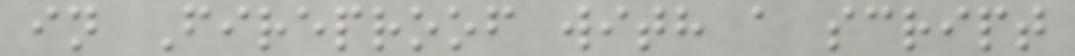in Fireproof with a script
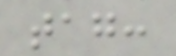tag:
